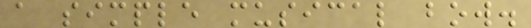a simple musical bow.
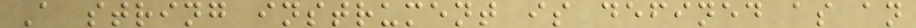A string instrument is defined as an
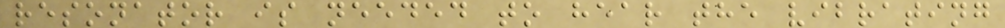resonator is needed to hear the vibrating
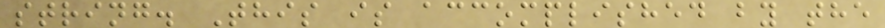string. This is accomplished by the
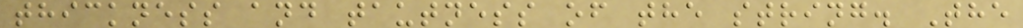thickness and tautness of the string. The
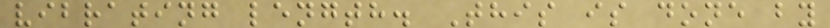vibrating length. This is done by
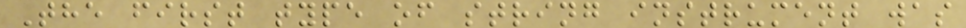The first type of string instrument was
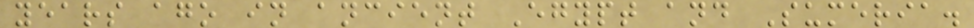years ago in ancient Egypt and Sumeria.
